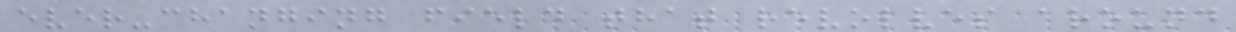ever-changing field that revolves around
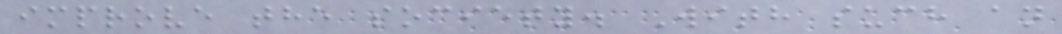improve the society. With such an
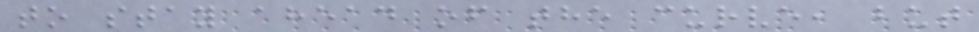to stay ahead of the curve, but
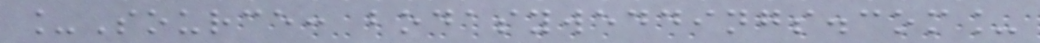_Source: bodasyweddings.com_
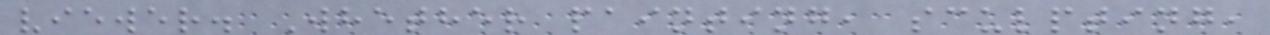viewer. Whether painting, sculpting,
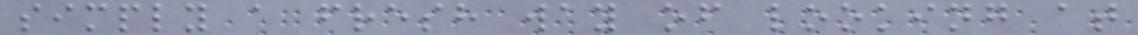simply a fresh way of looking at
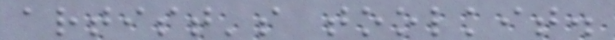artist's toolkit.
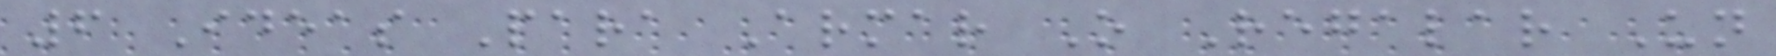6 Ideas Para Armar O Regalar Un
